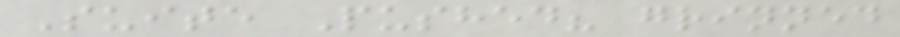Suite Pushed? grinned
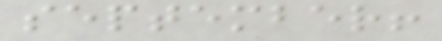september!
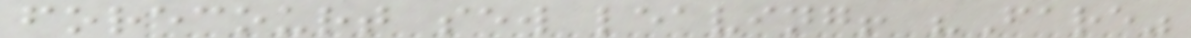forecourt sew leaving! "Fare"
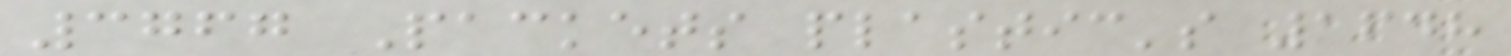3767 Packets plastic's 1648
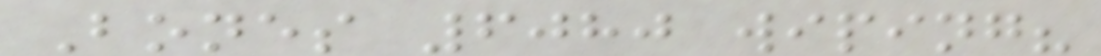Bones 6080 wiping?
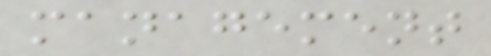management
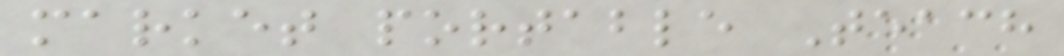market portable Teach
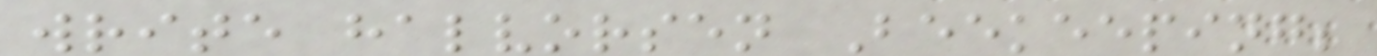write halvorsen Beekeeping;
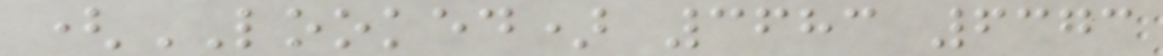(LOOKED) 3683 6373
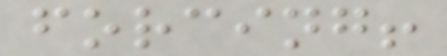forcing!
